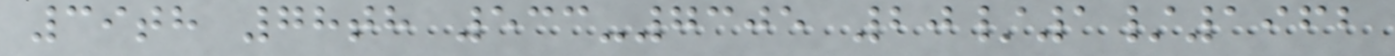39th 78th 533-7305 20/1/1962
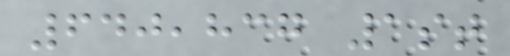640,837 1st
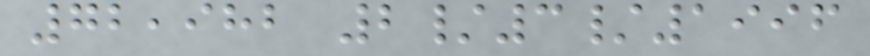72,982 2/3/1996
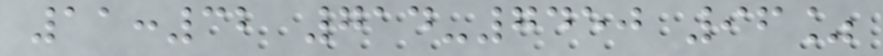11:32 714-7450 96%
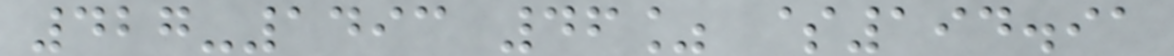427-1493 46% $194.91
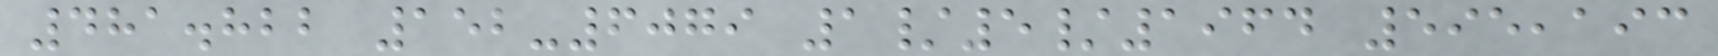481.822 152-6079 1/5/1964 595,193
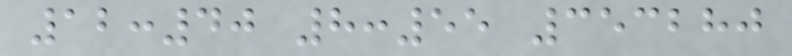12:40 8:55 353280
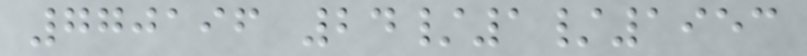770196 24/1/1953
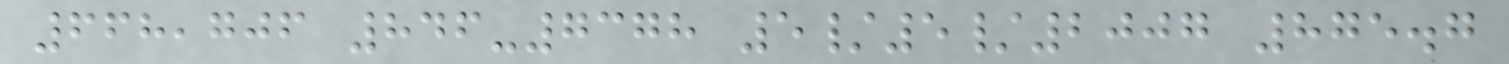668,706 846-7378 5/5/2007 875.7
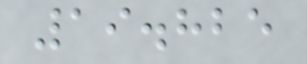19.825
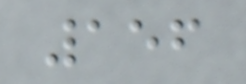156
